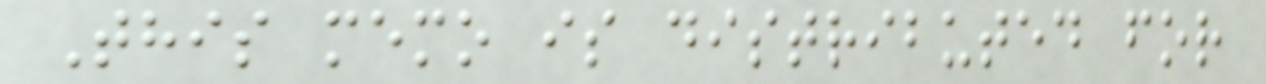This memo is distributed for
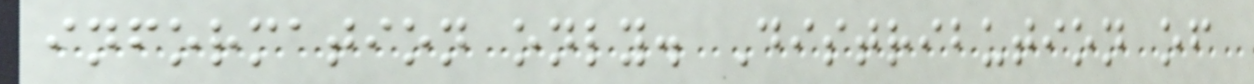information only. Distribution of
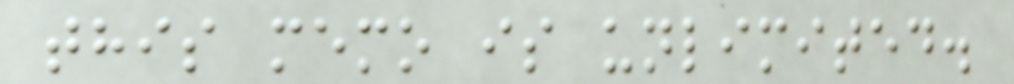this memo is unlimited.
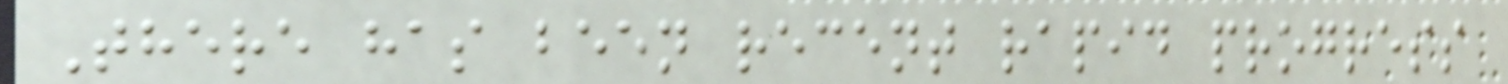There has been recent rapid progress
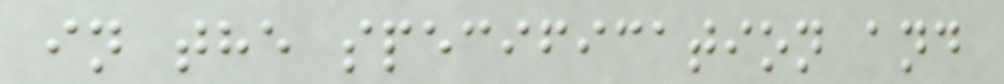in the specification and
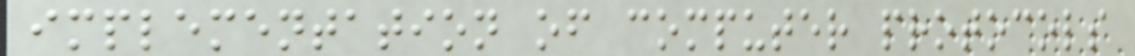implementation of computer protocols
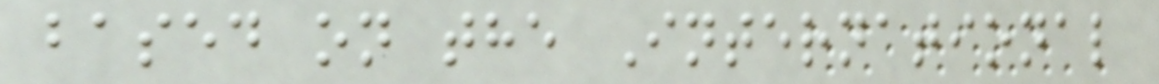based on the International
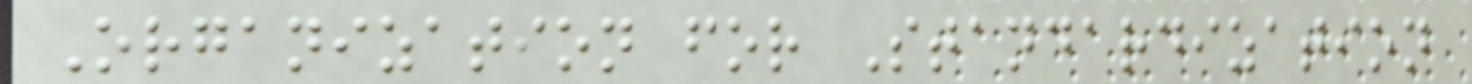Organization for Standardization
